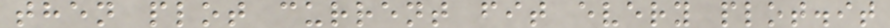then plot current fit every plot.it
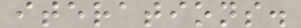iterations.
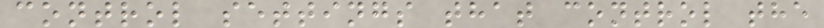control settings that control the
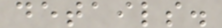details.
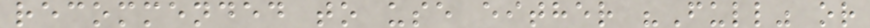recommended to use either "Full" or
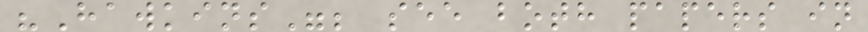"Hawkins"; see both papers in
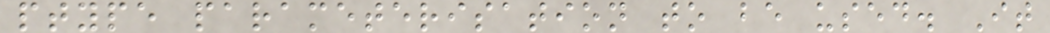ptype parameterisation to be used. It
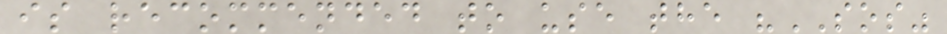is recommended to use the "SOS"
